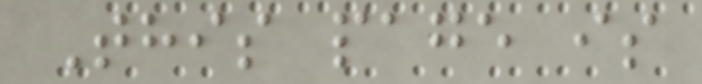This page is
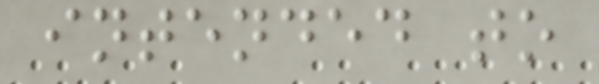intended to
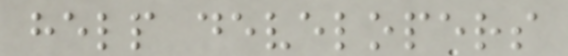help developers
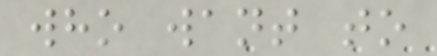who want to
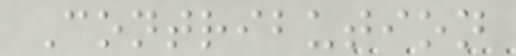Contribution
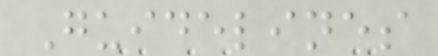Guidelines
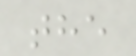the
